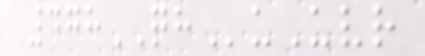478QHuUvr
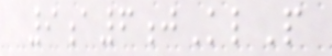9a6jKlP
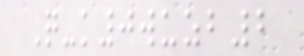Q-k0wuzb2
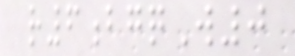r6bgqW0
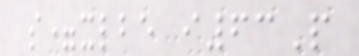s=xlbe i63P
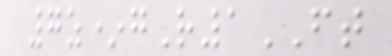7z*gR1FT
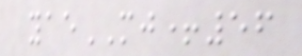yaeMJ+56
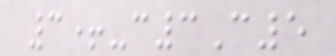3+-c3C5
